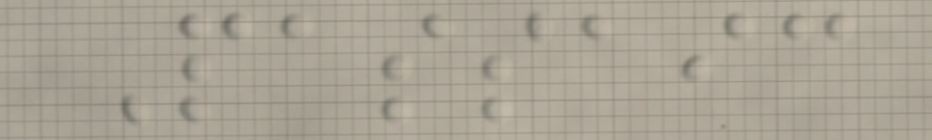Passaic
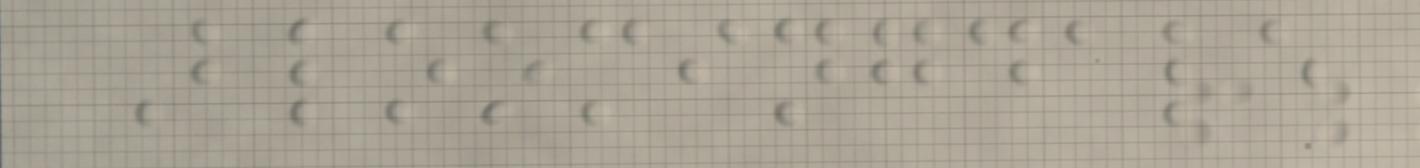Bloomingdale
